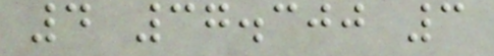4 37.300 3
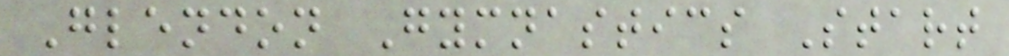Glendon Gymnastics Start
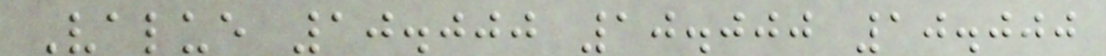Value 10.000 10.000 10.000
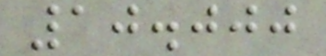10.000
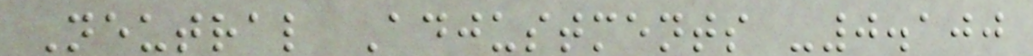Neutral Adjustments -0.100
